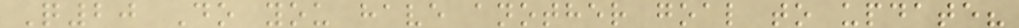Q20 Do you have another goal to update?
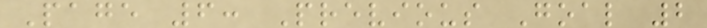Page 6: Previous Goal 2
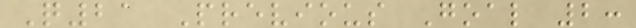Q21 Previous Goal 2:
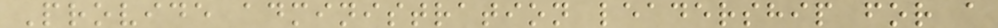Provide administration leadership for a
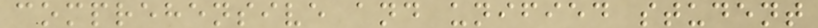comprehensive and unified student
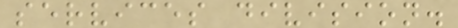services division.
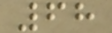68
